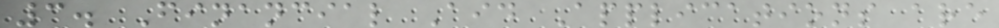3. Financial Aid Applications are
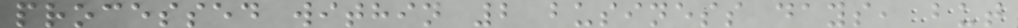processed within 2 business days, but
